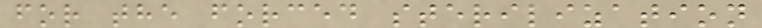for the forced sterilization
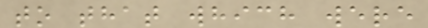to that which were
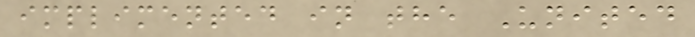implimented in the United
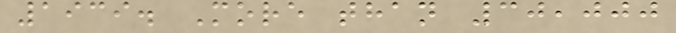1939. More than 30,000
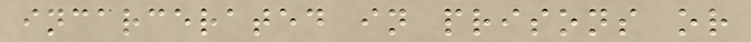incarcerated in prisons or
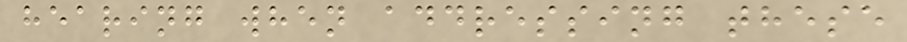hearing when addressing these
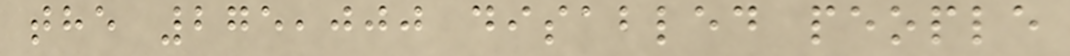the 275,000 disabled people
